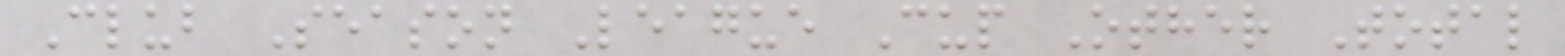Club Season League Cup Other Total
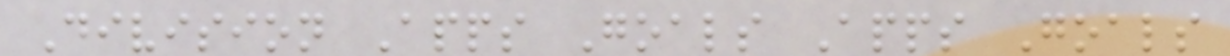Division Apps Goals Apps Goals
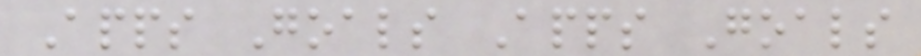Apps Goals Apps Goals
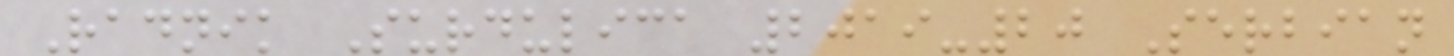Radnik Surdulica 2019-20 Serbian
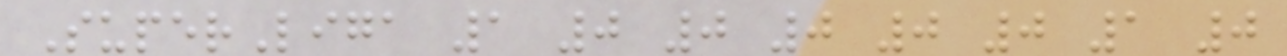SuperLiga 1 0 0 0 0 0 1 0
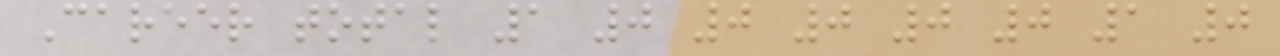Career total 1 0 0 0 0 0 1 0
